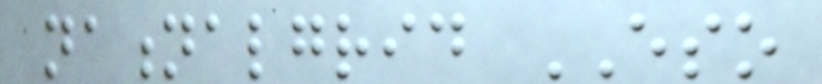nationalgrid ESO
